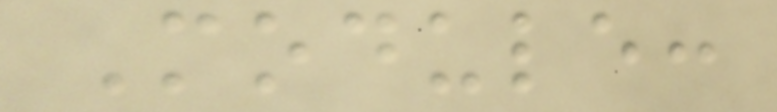Module:
